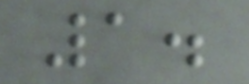1.
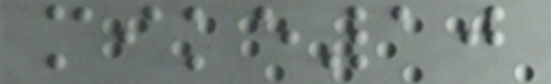mike10
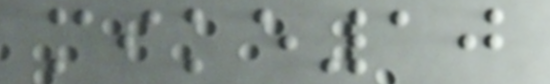mike10
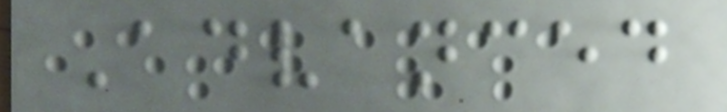Advanced
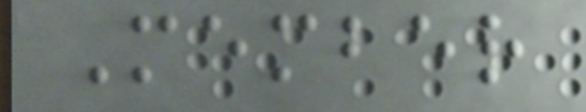Member
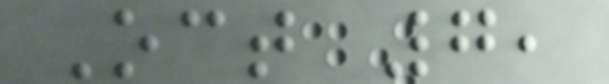Oct 7,
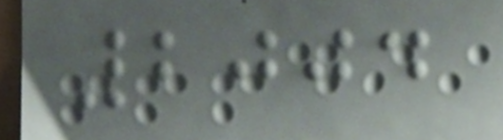2004
